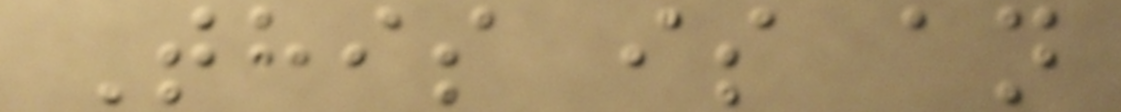This is an
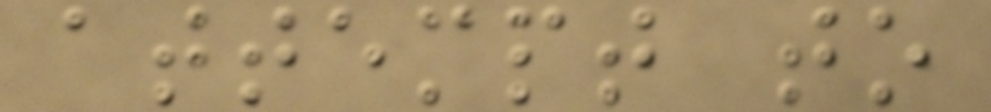attempt to
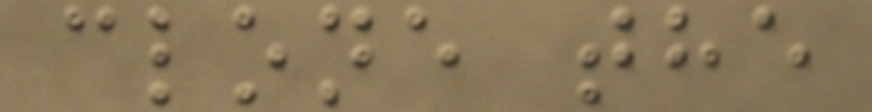clone the
